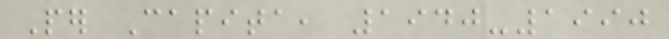Per Capita, 1940-1990
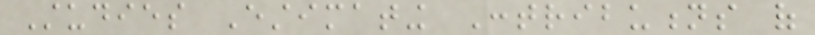Studies Estimating Contributions of
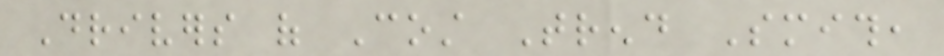Drivers of Cost Trend Smith,
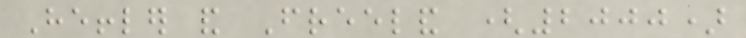Heffler and Freeland (2000)
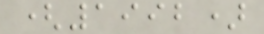(1992)
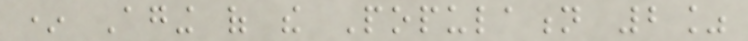* Aging of the Population 2%
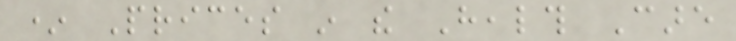* Prices in the Health Care
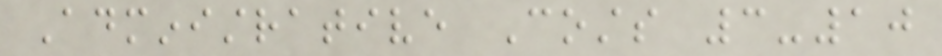Administrative Costs 3-10
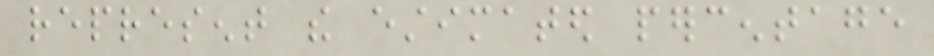represent the estimated percentage
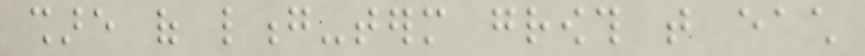share of long-term growth that each
